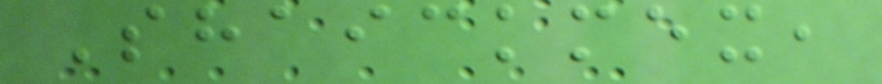Shaickmex,
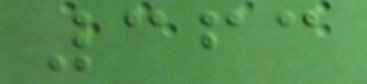363
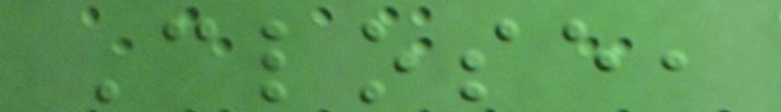Close,
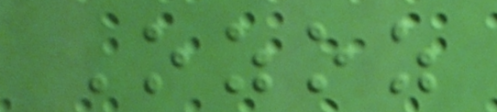Ozoz
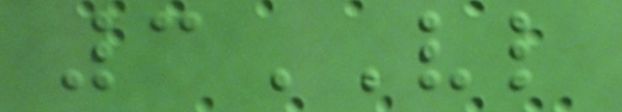3VL
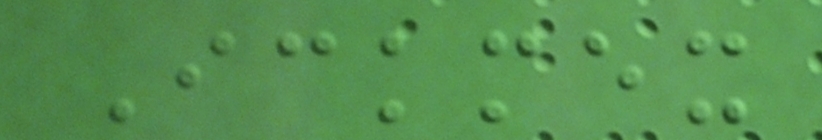Ickmex
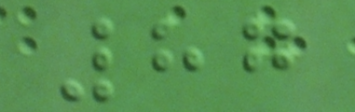87
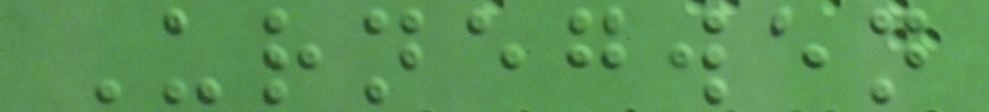Urnegwen
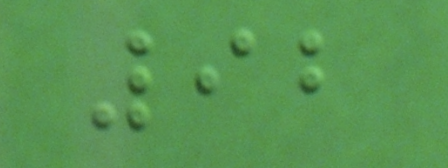92
